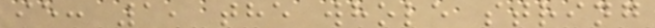ie: 1, the whole string
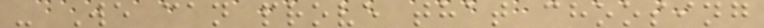- We can prove that choosing
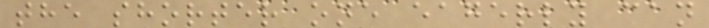the shorter one eagerly can
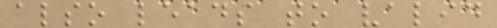also leads to valid
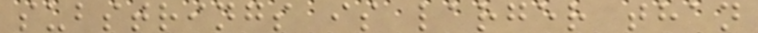substrings is larger than
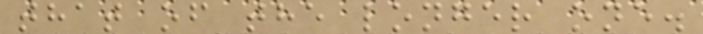that of the longer one.
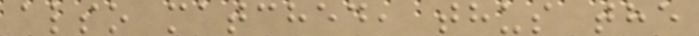also matched, thus the
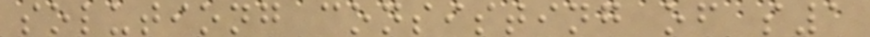solutiong consisting of s1
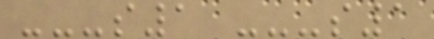---s1 ---s1
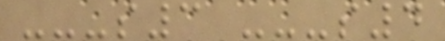---s3 ---s4
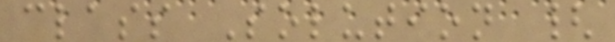class Solution {
